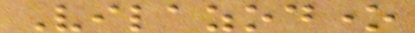Vilazodone
